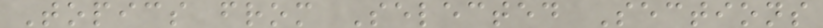Topics from Selected Sections
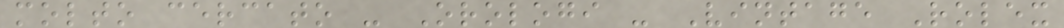molto cercato - Orologi - Vintage Rolex
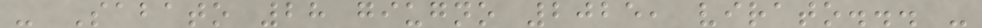- Sabato 28 giugno 2025, virato... -
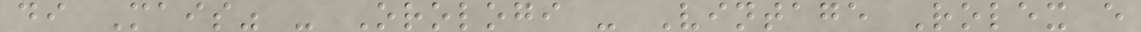di Mais" - Orologi - Vintage Rolex e
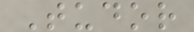Tudor
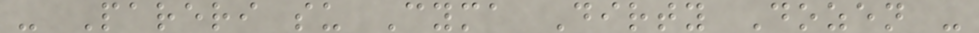- Pareri su Cyma Dirty Dozen -
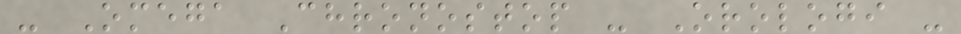- Omega Chronostop - Orologi -
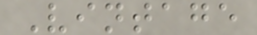Vintage
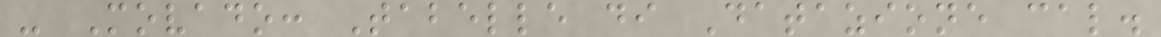- Movado: Tabelle di Datazione cal.
